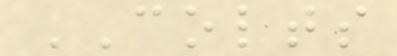COLTS
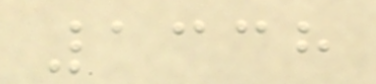1338
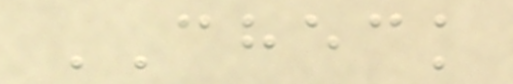CHECK
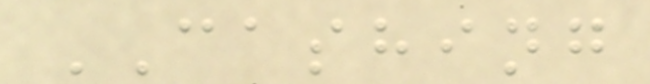CASHING
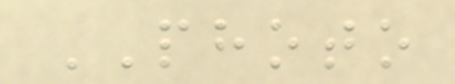PHOTO
